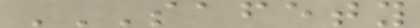SAFETY
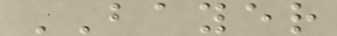BAYER
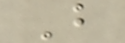B
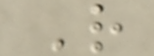R
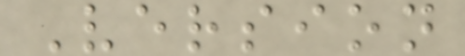Version
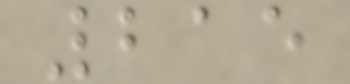215
